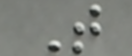T
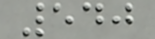540
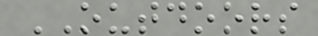OUTDOORS
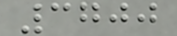3700
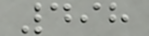498
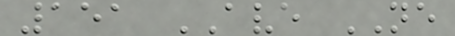151 AVE NE
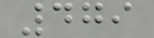479
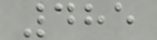485
